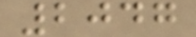2047
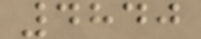4840
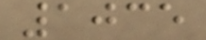1035
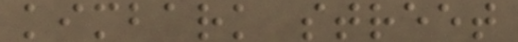kimbark street
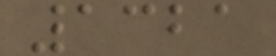1321
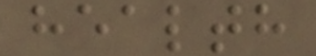health
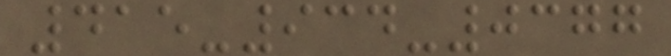415-934-0377
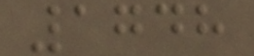1748
